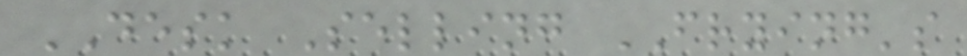DESK Selling FRYING's
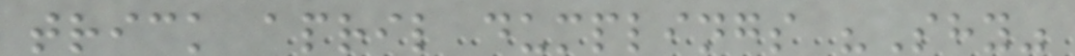trick april dumplings "Shy"
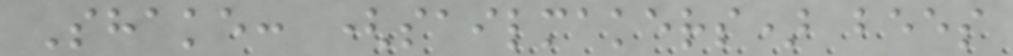Shake: (sailmakers) bees
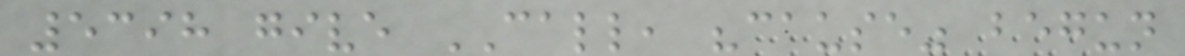5398 give CALL, "cause" begun
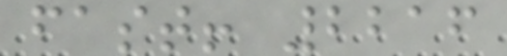fast! 2216
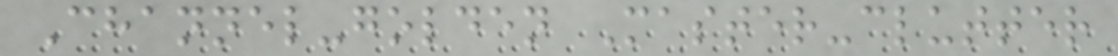Channel-golden Master-clutter
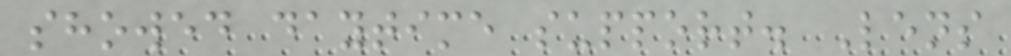showed daytime support. Lens
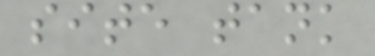site tank
